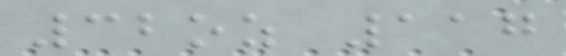32oz 117
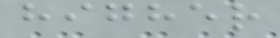higher
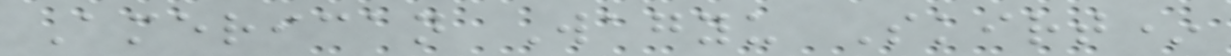American Wagyu Skirt*
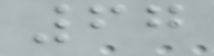67
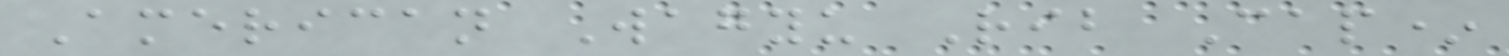American Wagyu Rib Cap*
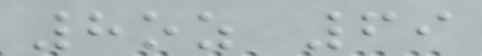8oz 69
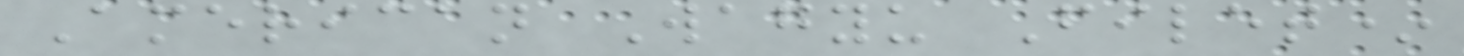American Wagyu Filet*
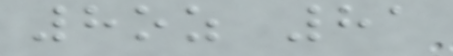8oz 81
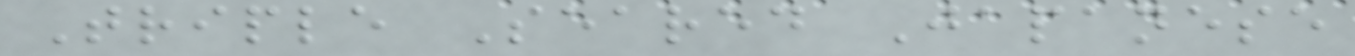Triple Seared Japanese
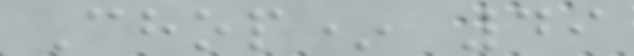Chop* 49
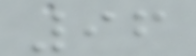96
